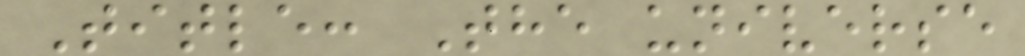Title: The universe
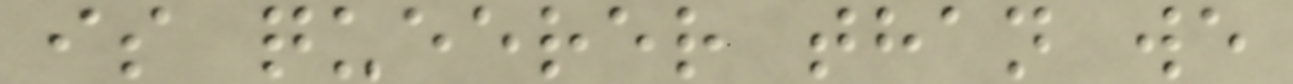is queerer than we
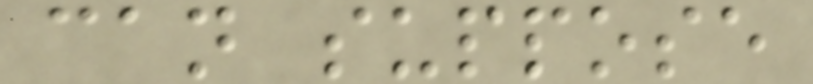can suppose
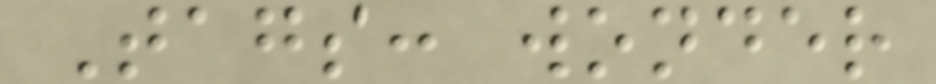Tags: wonder
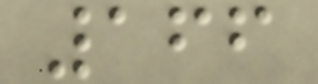166
